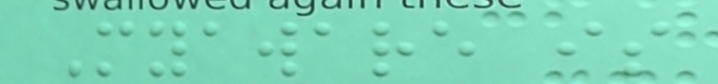Myaware is
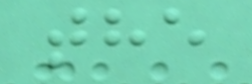the
